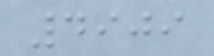4909
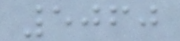5060
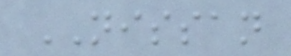NISSAN
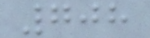708
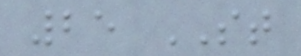25 ST
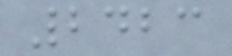2423
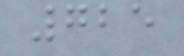725
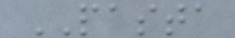PASTA
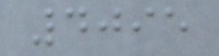4095
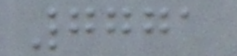7771
